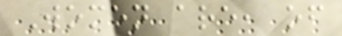Women are, of
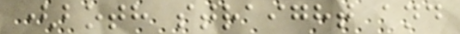(both straight and
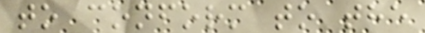to conform to the
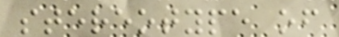stereotype of
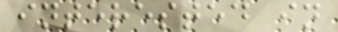interested in
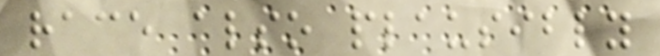race also plausibly
